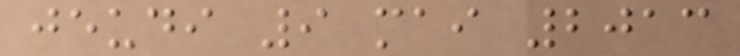jeudi 9 mai 2013
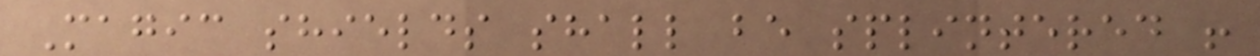Magic shields shall be splintered !
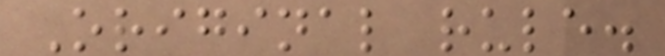Original rule.
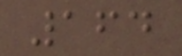164
